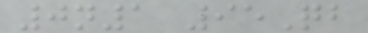0n1 95Qb
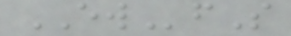EWfS
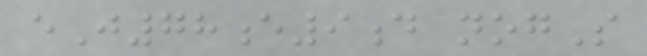eJ78e9d nogS
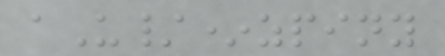aU/*zpiny
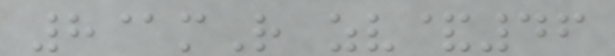8@mR zv&46
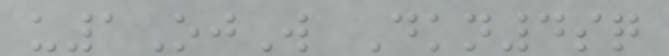u1OjW Dkn4sq
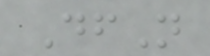DfN
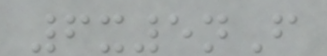6x5nF
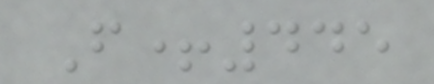F+445
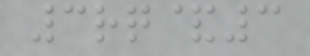3rq&3
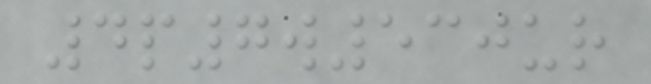4p7w530ur
